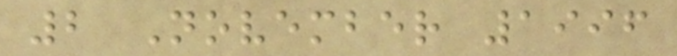2 November 1996
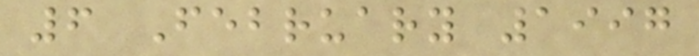6 February 1997
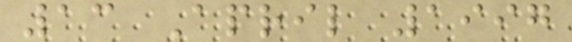13 April 1997
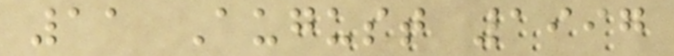11 August 1997
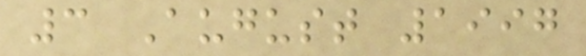3 August 1997
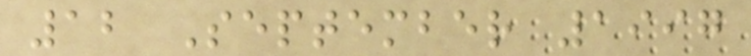12 September 1997
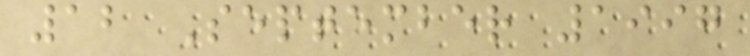12 September 1997
